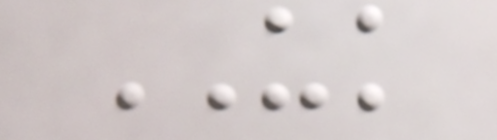UK
